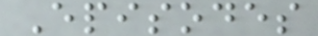Episodes
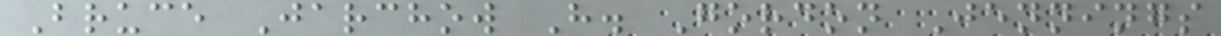Bruce Jarchow H. Gordon Jennings
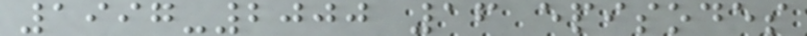1997-2000 16 episodes
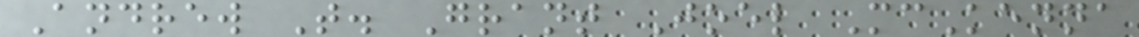Andrew T. Grant Joel McKenna
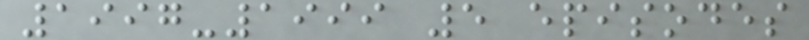1997-1999 5 episodes
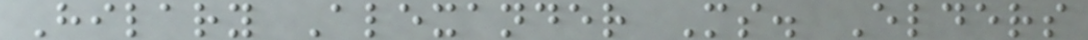Hilary Alexander Ms. Elders
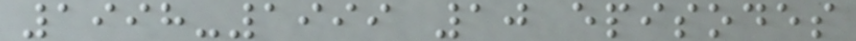1998-1999 10 episodes
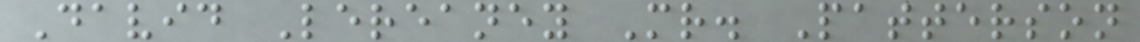David Lereaney Mr. Patterson
